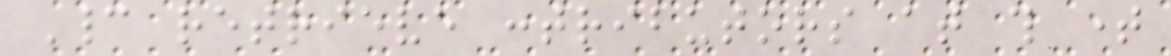Cannot retrieve contributors at this time
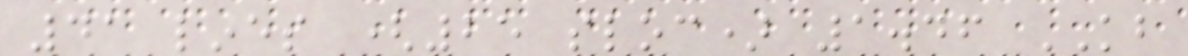41 lines (25 sloc) 1.46 KB
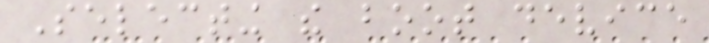Selecting the boot device
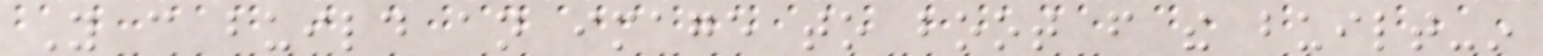You can build an image to boot from the built-in
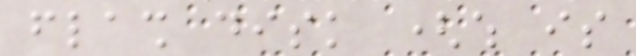flash disk (which is
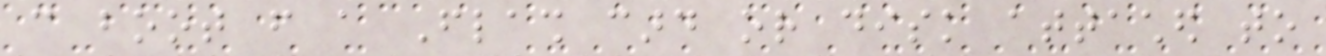can boot from a Flash card or disk attached to
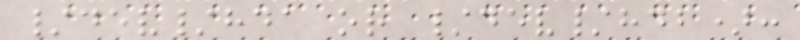/dev/hda or /dev/hdb):
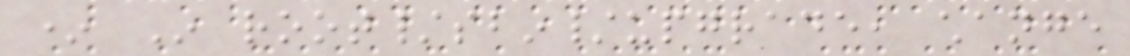* In root/sbin/upgrade, change
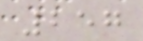257
